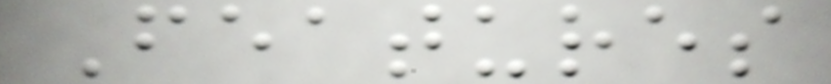Features
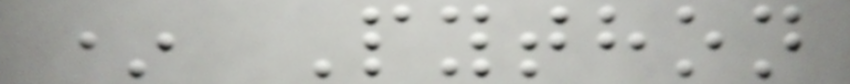* Python
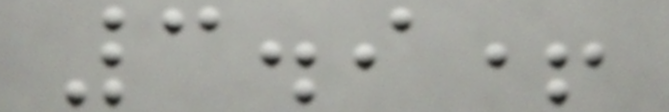3.9+
